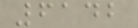6142
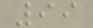99
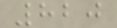820
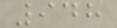948
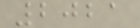2021
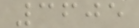3605
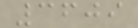3609
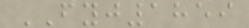FYJ1859
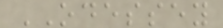ODESSEY
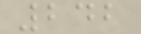242
